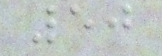50
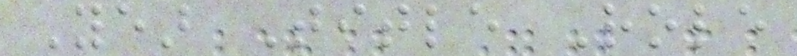Year Title Role
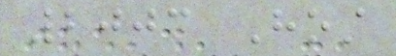2003 Host
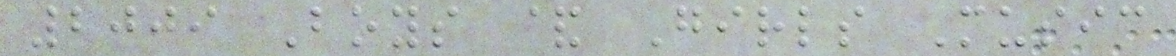2009 Boys & Girls Music
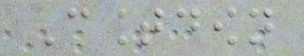Countdown
